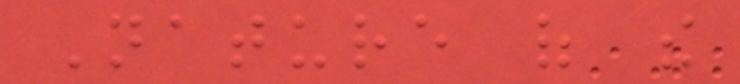Nature of the
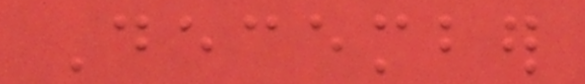December
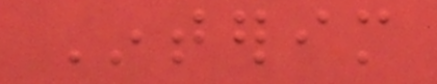Interim
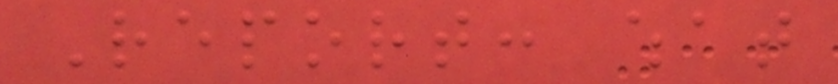Report: what
